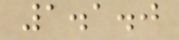1.1.0
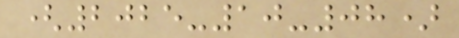(2025-10-08)
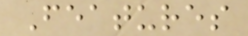Features
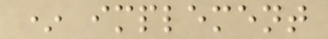* implement
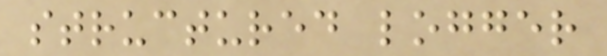structured logger
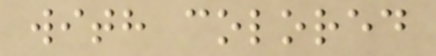with colored
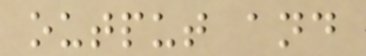output and
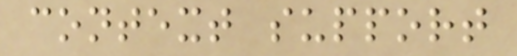context support
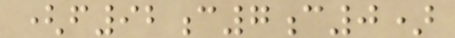(f92c7c0)
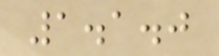1.1.0
